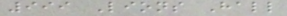999 Lions Hall
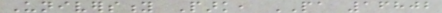University Park, PA 16802
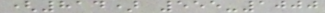(814) 555-1000
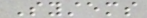Systems
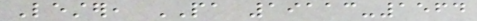Lester, PA 19113-1564
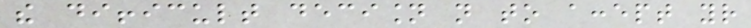the difficult decision not to accept your
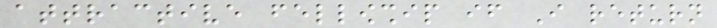attractive fellowship if I return
